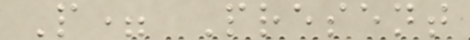P= Present
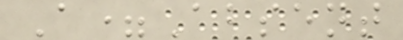A=Absent
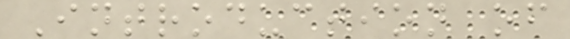Introduction of
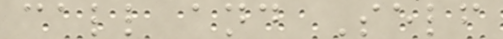call and Self
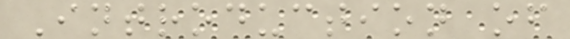Introduction of
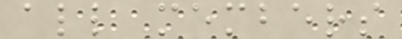all members
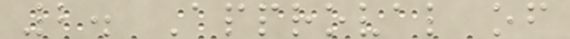2. Approval of
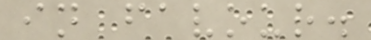in favour.
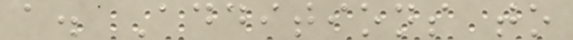a. Additions to
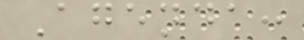Agenda:
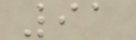91
